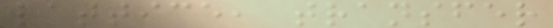lattice, transfer
